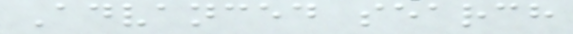Advanced search
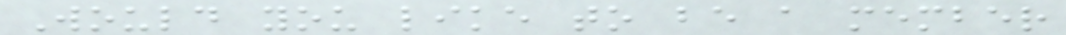Would you like to be a member
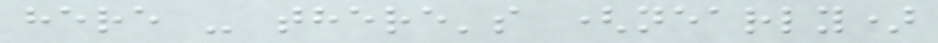here - there's (nearly)
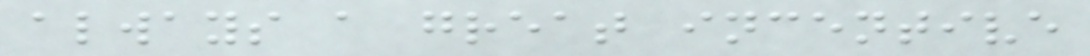always a great incentive
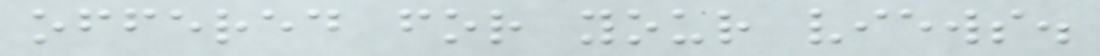offered for your views.
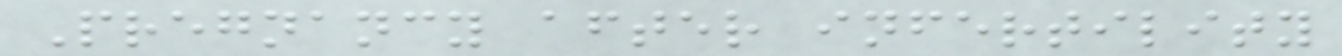Pregnancy after infertility
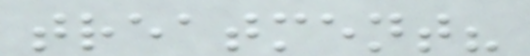treatment?
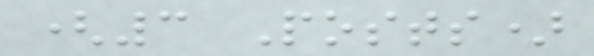(3 Posts)
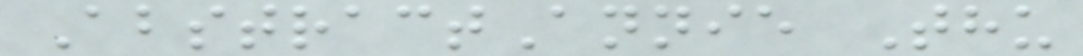AbstractAnnie Thu
